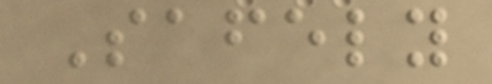Safely
